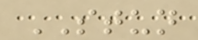STUN
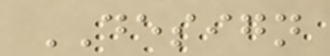DESIGN
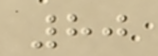80
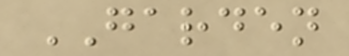GARDEN
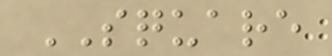SQUARE
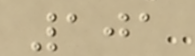101
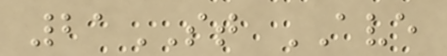21ST AVE
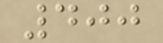400
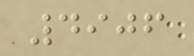4906
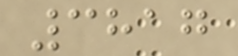3817
